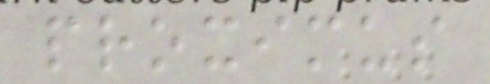proximus
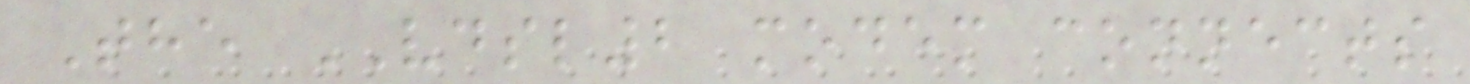The VDSL2 modem connects
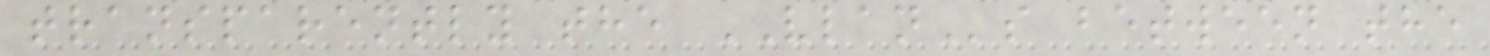transparently the VLANs between the
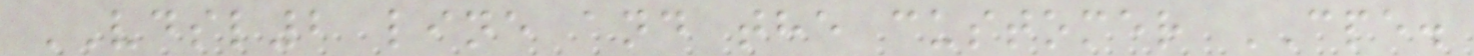VDSL2 line and the customer CPE.
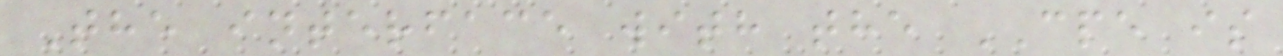The interface with the CPE is
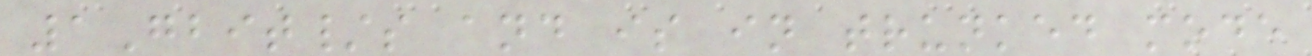1Gbit/s and is in trunked mode
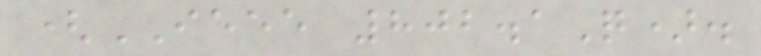(IEEE 802.1Q).
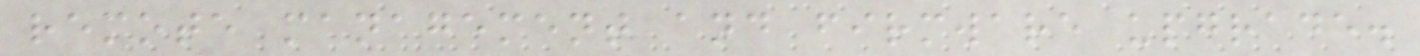remote management and firmware upgrade.
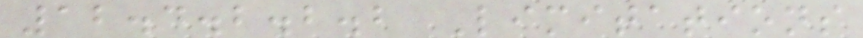12.4.2.2.2 Limitations
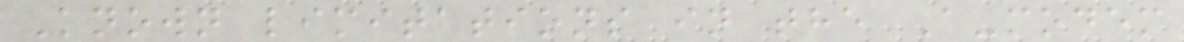Known limitations in the A-modem
